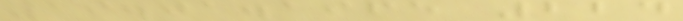19.01.1965 224
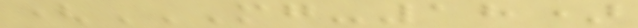(MG-18)
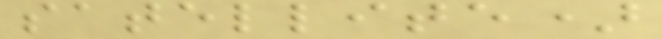satellite)
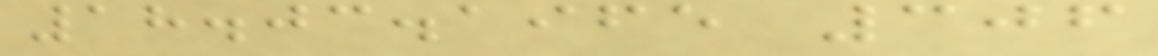18.03.1965 306
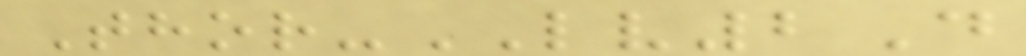Thor-LV2D
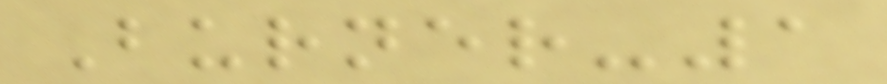Burner-1
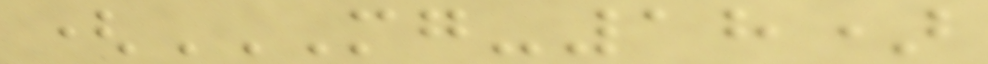(MG-18)
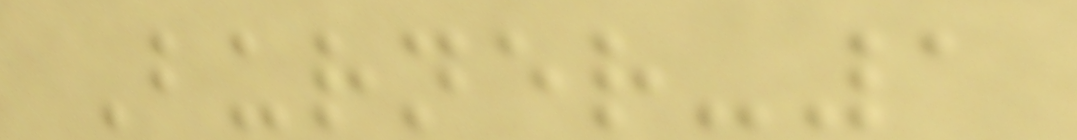Burner-1
